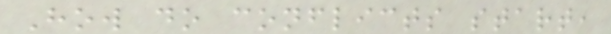How do conflicts start,
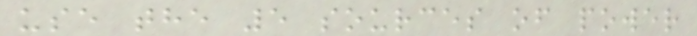use the 5 sources of power
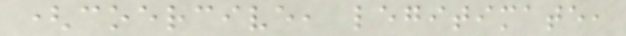(coercive, legitimate,
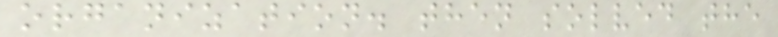organization. then solved the
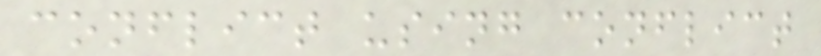conflict using conflict
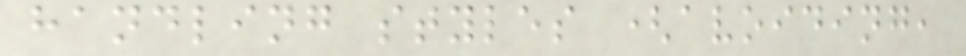handling styles (avoiding,
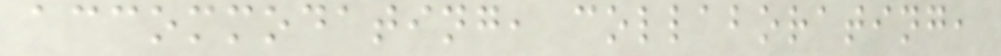accommodating, collaborating,
